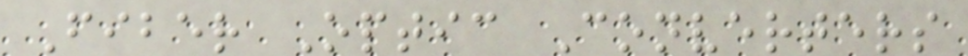Fiber Optic Converters
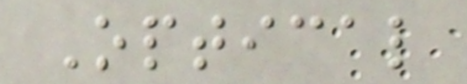Optical
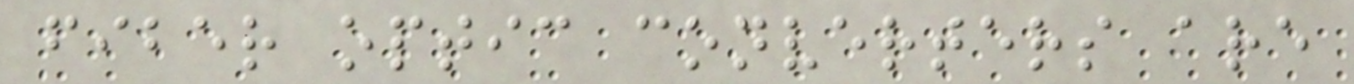fiber optic converters are
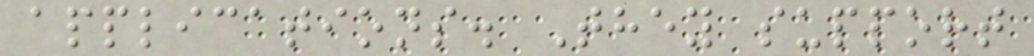applications. They support
